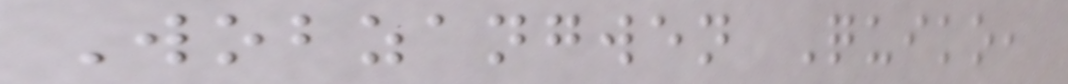Wobzangwen Quiko,
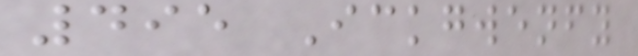495 Ickgwenfy
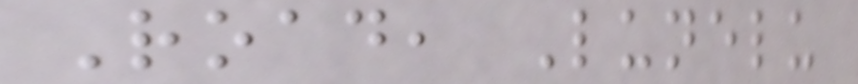Road, Lunelu
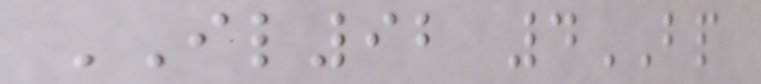IL92 4BP
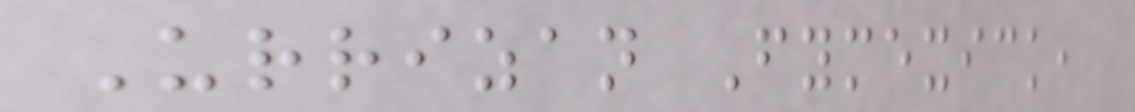Urrizan Fymexick,
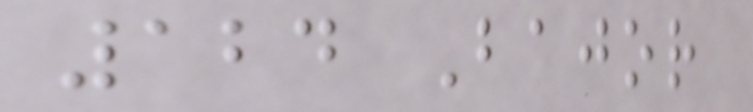124 Bajor
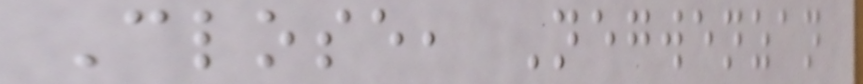Close, Negwenzan
